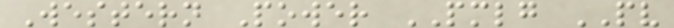Western Power PMLG PV
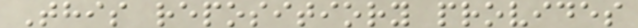This repositiory provides
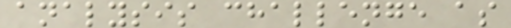analysis challenge as
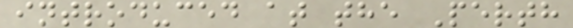introduced at the Perth
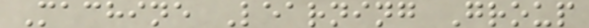Machine Learning Group
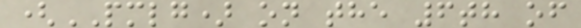(PMLG) on the 6th of
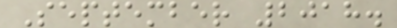September 2018.
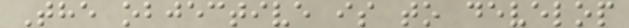The objective is to develop
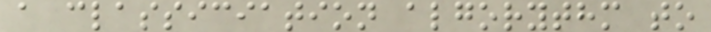a classiciation algorythm to
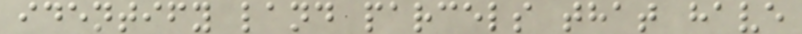identify land parcels that have
